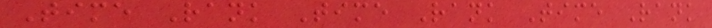Time Rank Time Rank Time Rank
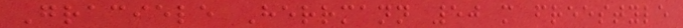Graciele Herrmann 50 m freestyle
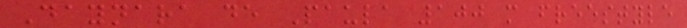Daynara de Paula 100 m freestyle
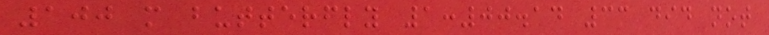100 m butterfly 1:00.14 33 did not
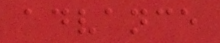advance
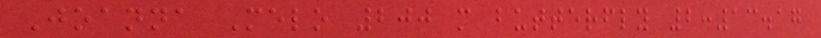Joanna Melo 200 m butterfly 2:13.17
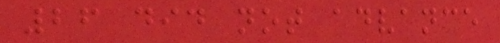26 did not advance
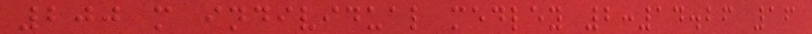200 m individual medley 2:14.26 16
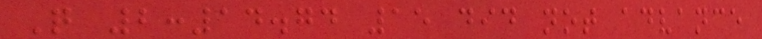Q 2:14.74 15 did not advance
